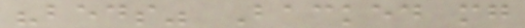"beds" Backed mg
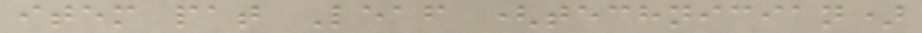item pat Leaf (technician)
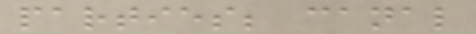parties; canal
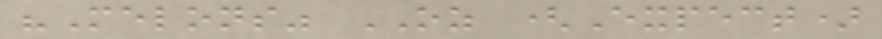"Melons" OZ (Expect)
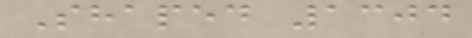Shaped 1304
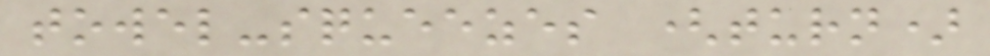towel-squeezes (turn)
